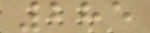285
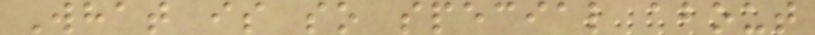What is so special about
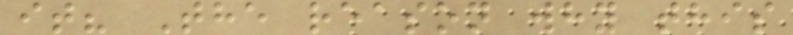it? The reason why this
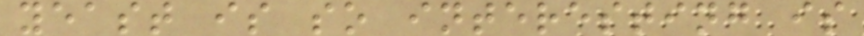yeast is so interesting is
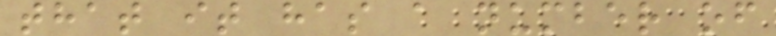that it has a number of
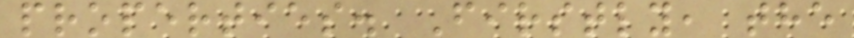properties. Firstly, the
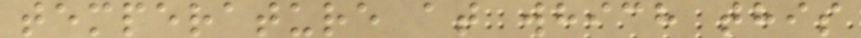temperature at which this
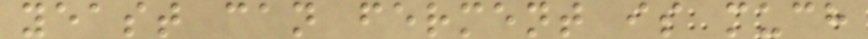yeast can ferment is much
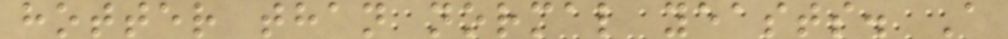hotter than normal yeasts. A
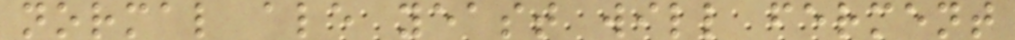normal ale yeast will ferment
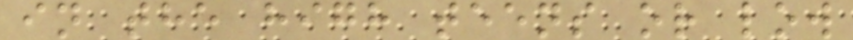in the high teens or low
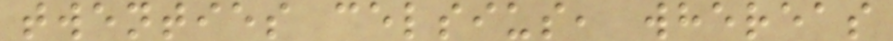twenties celsius, whereas
